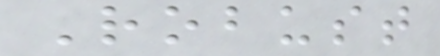Robust
